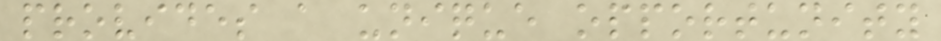provides a unique opportunity
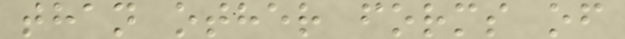than other forms of
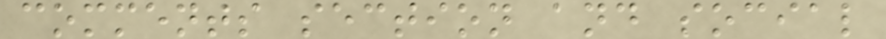comments section and social
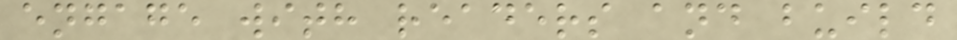engage with readers and build
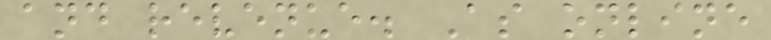and revenue. As online
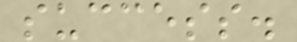success.
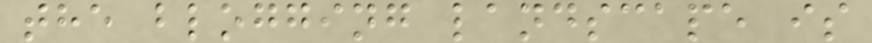the blogging landscape is
